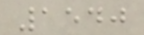1540
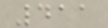411
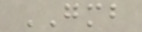GMB
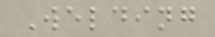Welding
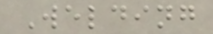Welding
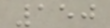150
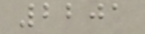2201
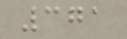371
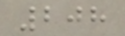208
